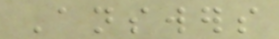Answers
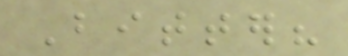Bitter?
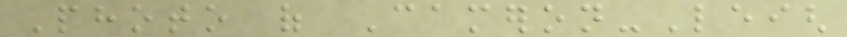Photo of Cameron-Leigh
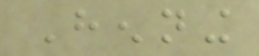Henning
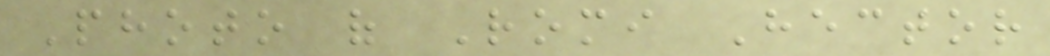Photo of Romi Hector
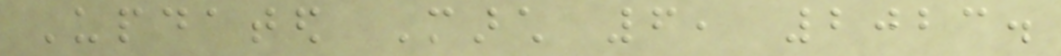Updated March 6, 2023.
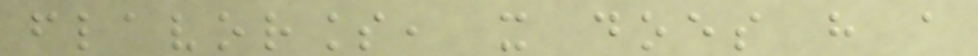flavorless, it does have a
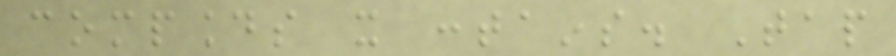compounds it contains. Tap
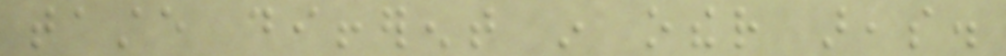taste different in other areas.
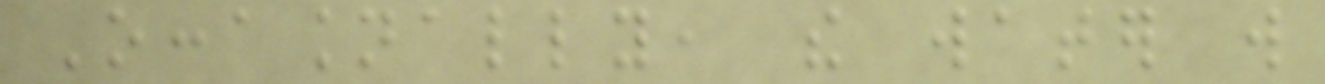Occasionally, the water will
